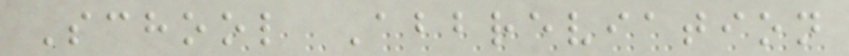School Abbreviation
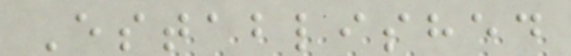Established
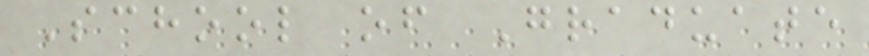School of Graduate
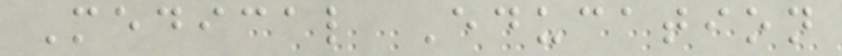Medical Education
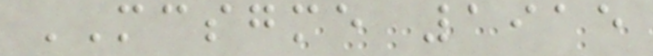MCSGME 1915
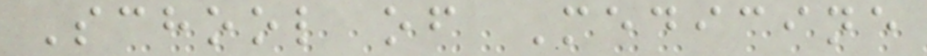School of Medicine
